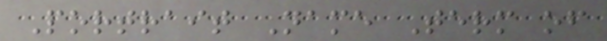Portrait Name Term of
